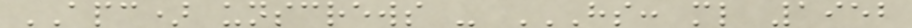APC) unscrews - HS: ML 1952
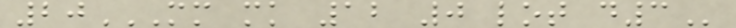20MM MK 12 0 LOT D3
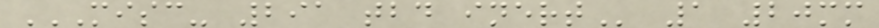MISC- 291 TBD INERT 1 20mm
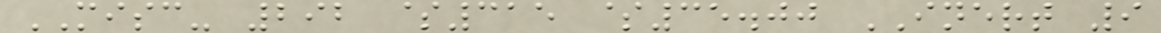MISC- 292 $315 $35.00 INERT 9
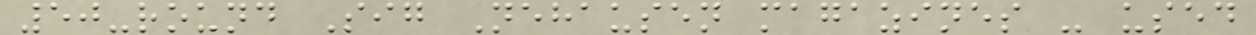50-round Sig Nehausen magazines - used
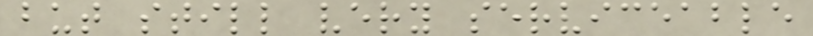but still very serviceable
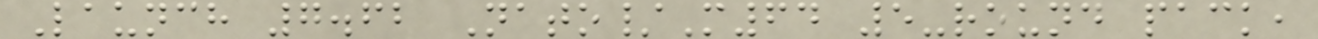Launch 7.62 Nato/M64 5-round pack,
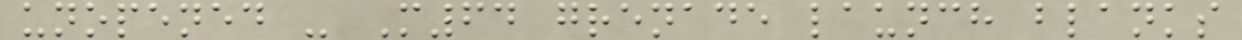unopened - M64 grenade launch blanks
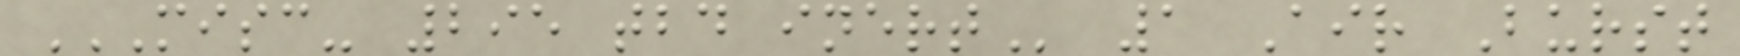MISC- 295 TBD INERT 1 Air Burst
